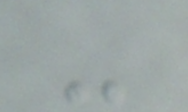-
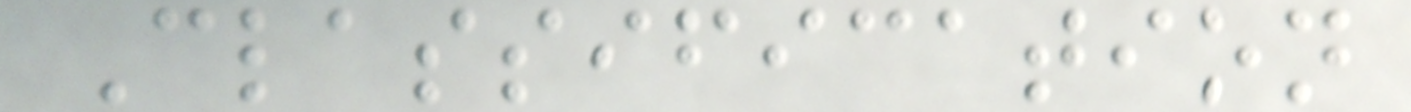Classification
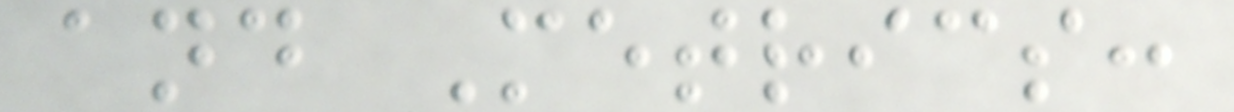and Metrics:
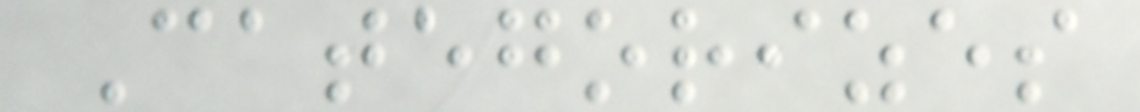Categorizes
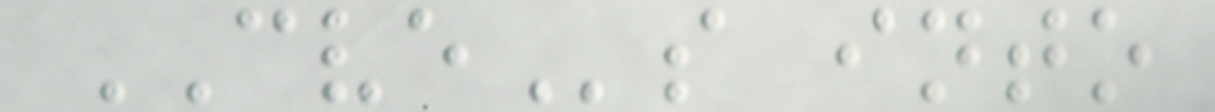CVEs into
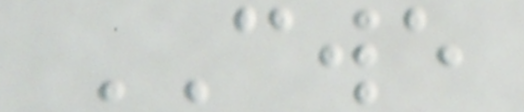CWE
